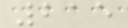215
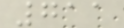711
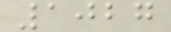1027
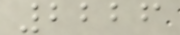2226
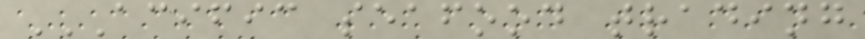ACIFIC SEAFOOD TRADING
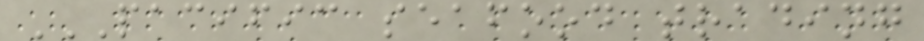PACIFIC SEAFOOD TRADING
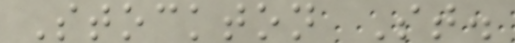Stockton St.
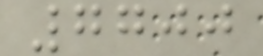7700
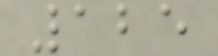125
